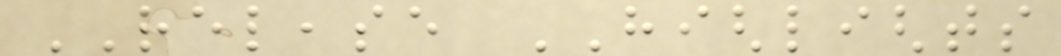RELEASE HIGHLIGHTS
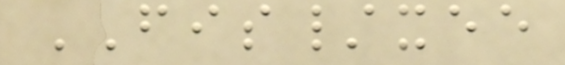FIS/xee
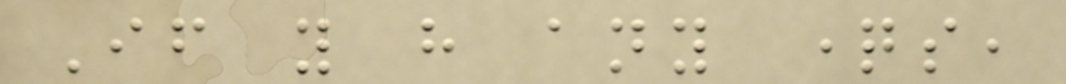If you have any questions,
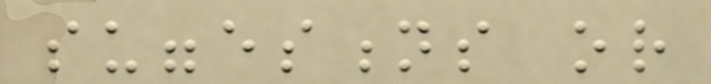suggestions or
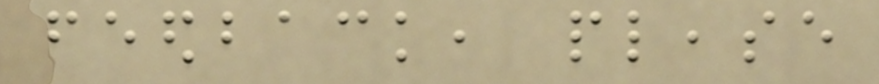feedback, please
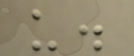us.
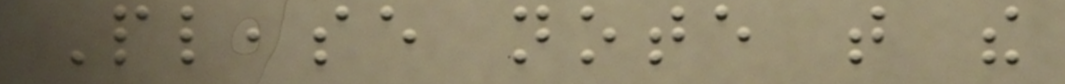Please note that the
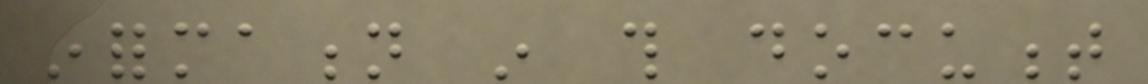information in this document
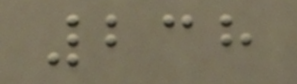238
